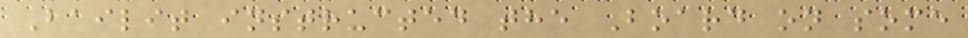Bailit instructed the Board on some
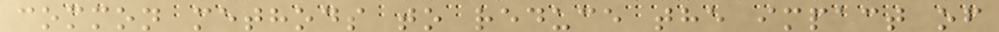common methods to reduce the impact of
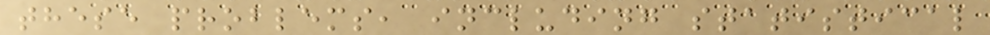these problems, including statistical
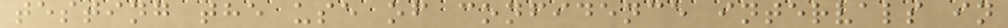testing the use of confidence intervals in
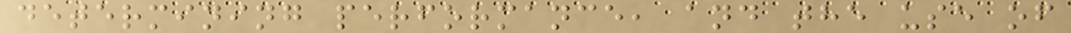determining performance, and the use of
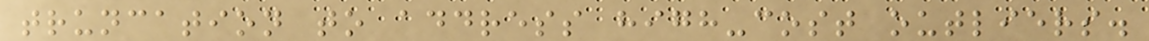truncation to address high-cost outliers.
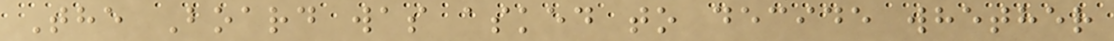The Board was asked to decide whether
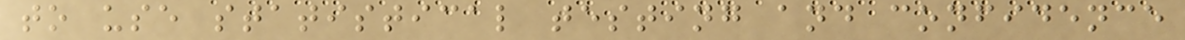to use statistical testing and confidence
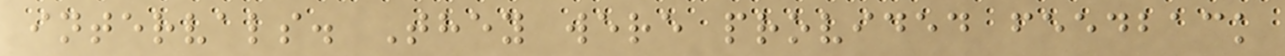intervals. They were provided feedback
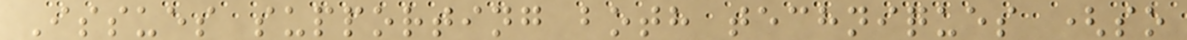Issues supporting both techniques (so
